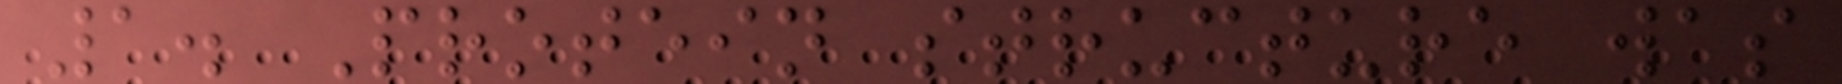1. Protein structure was
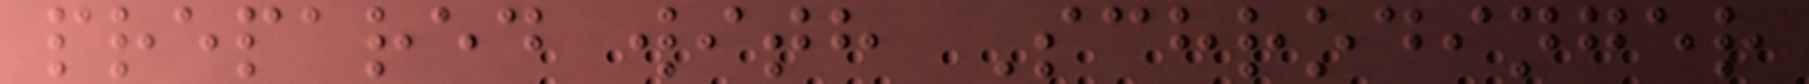prepared with Schrodinger
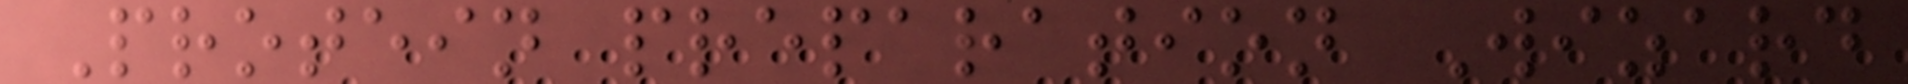Protein preparation Wizard
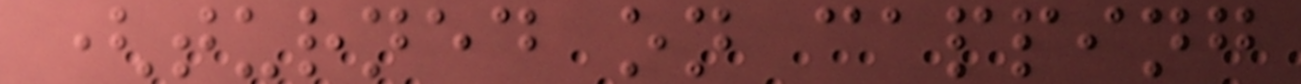(turned on capping
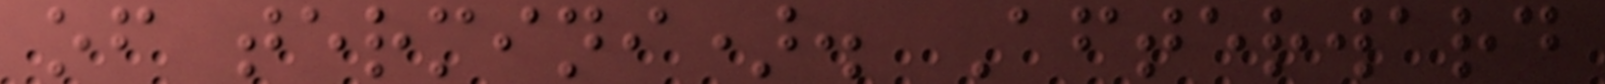of termini). Afterward
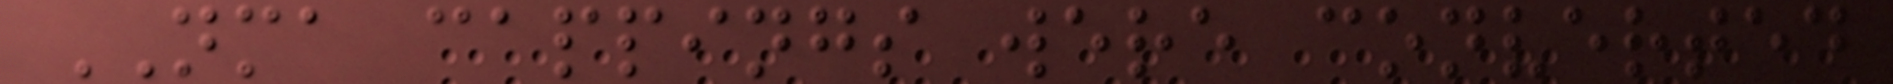NMA cappings were converted
